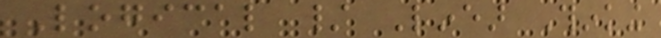Logical / Linear Thinking
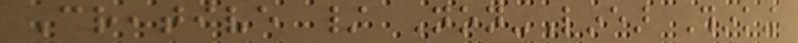Creative / Non-Linear Thinking
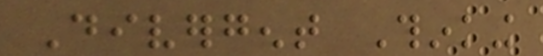Divergent Thinking
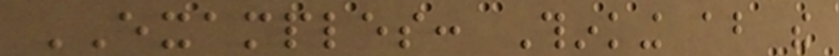EXAMPLES: Thinking about the
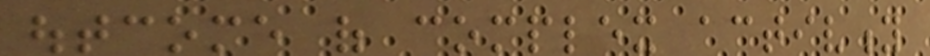outcome of complex activity
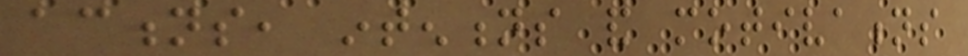actions, intentions and motivations
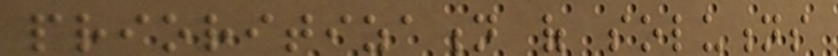prioritization of solutions
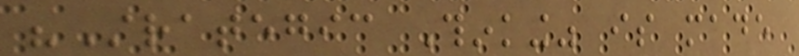"Strategic Thinking" is made
